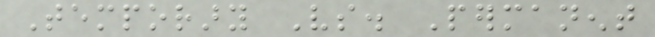Temporary Vs. Permanent
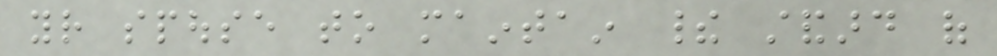your spouse to maintain their standard of
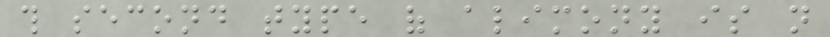this second type of alimony is not
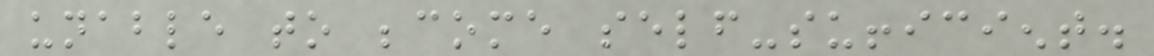unable to become self-sufficient.
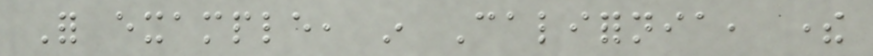For example, in California, there
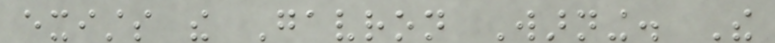exists the Gavron Warning. The
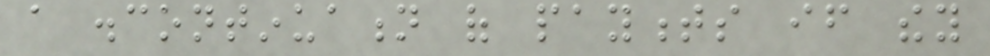a discontinuation of payments if they
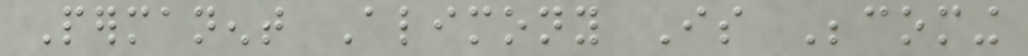Permanent Alimony Is Becoming
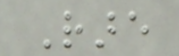Rare
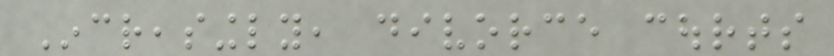Increasingly, divorce courts
